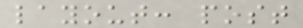layout: post
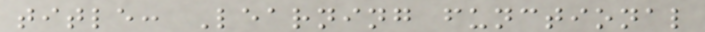title: Learning functional
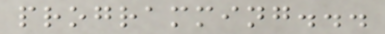programming...
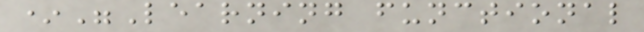*"Learning functional
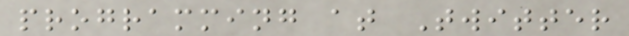programming at Twitter
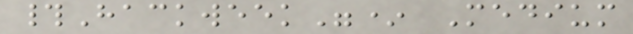#Hackweek"* Medium
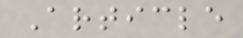Article
